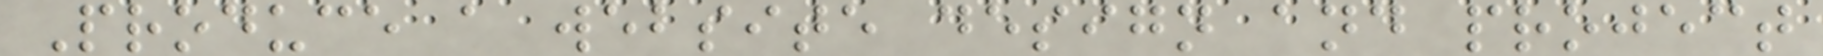Produce a website design and project
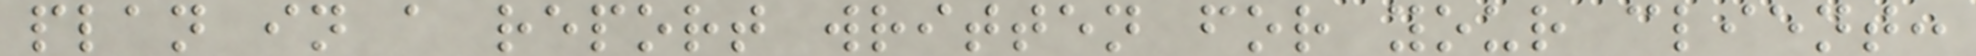plan in a report written for your client:
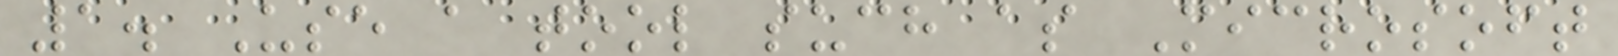1. Use a tool such as Microsoft
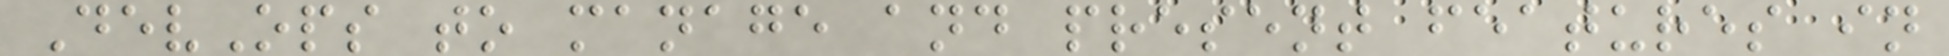DevOps to manage and present features in
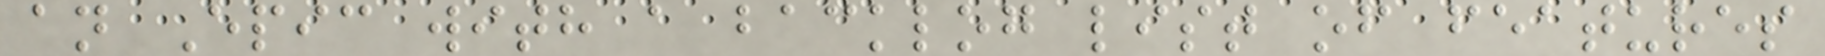an Epic with a backlog list of features
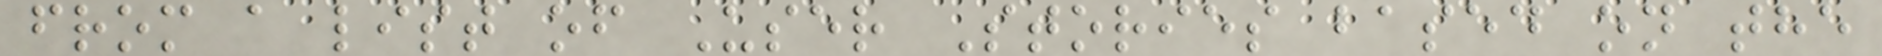from a list of User Stories based on the
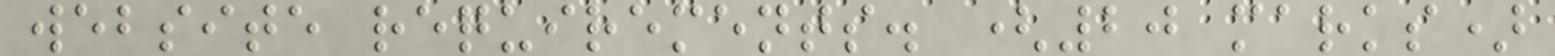website requirements. (20 marks)
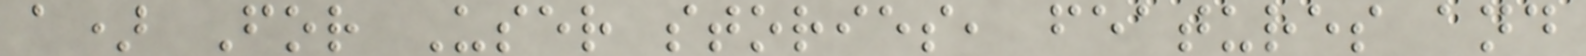a) For User stories, features and
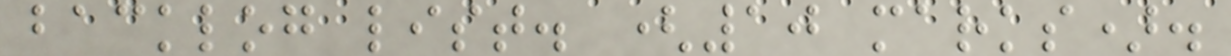backlog list. (10 marks).
